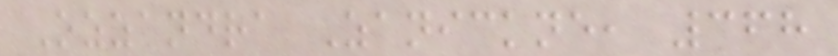Ozzandra Zanickne, 368
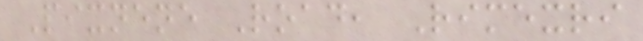Pixnene Road, Rimexri
